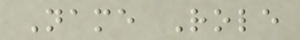Name Role
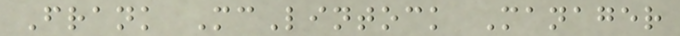Frank McLintock Manager
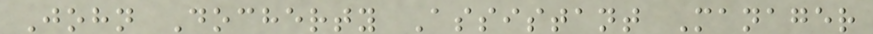John Docherty Assistant Manager
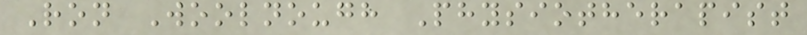Ron Woolnough Physiotherapist
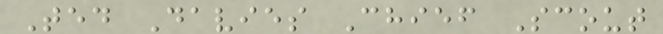Ted Davies Chief Scout
